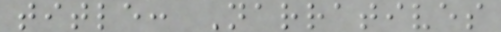title: Narratives
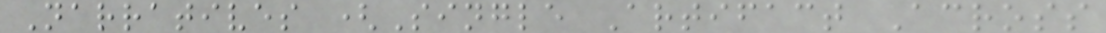Narratives (Single Artifact Across
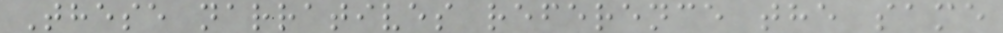These narratives reference the same
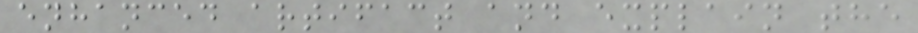enhanced artifact and explain the
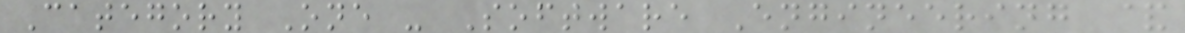Category One - Software Engineering &
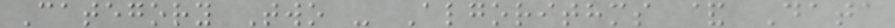Category Two - Algorithms & Data
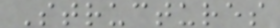Structures
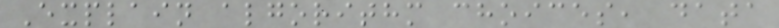Explain algorithm choices, data
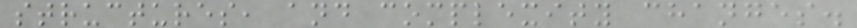structures, and complexity changes.
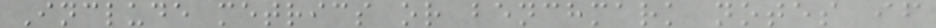Include metrics or benchmark notes if
